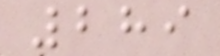289
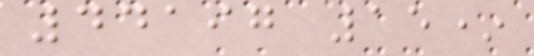44197 15*
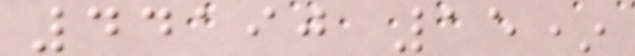44190 15*
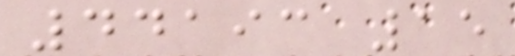44193 15
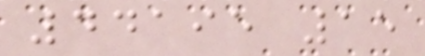44195 15
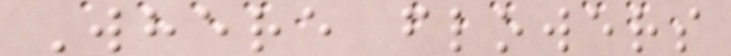Where flowers
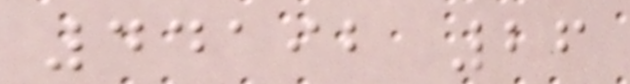44192 26
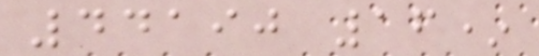44190 16*
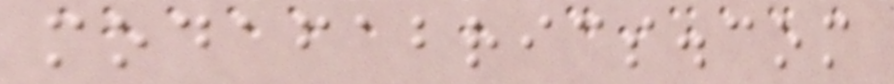modafabrics.com
